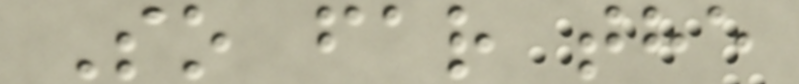So far the
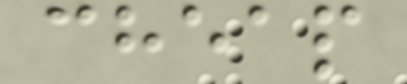cheap
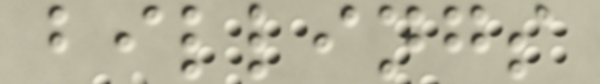billings
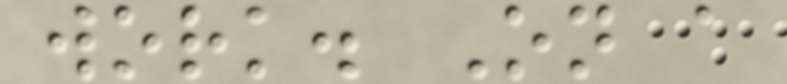work. On a
